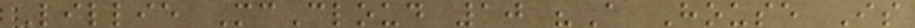Lillie McCloud 10 "A House Is
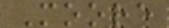Moore
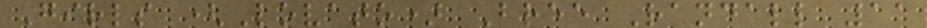Girls (Lovato) Bree Randall 11
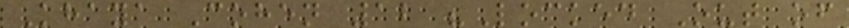Khaya Cohen 12 "Locked Out of
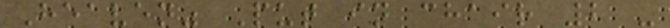Heaven" Put in chair 2 -
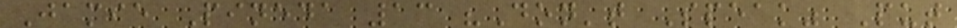Jamie Pineda 13 "Don't Speak" Put
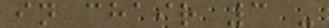in chair 3 -
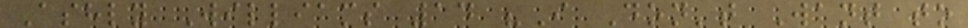Ashly Williams 14 "I Don't Want to
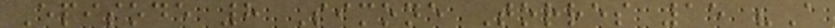Episode 8 Simone Torres 15 "A
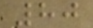80
